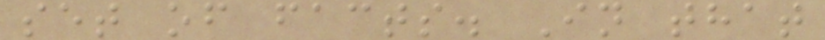set of facts. In that
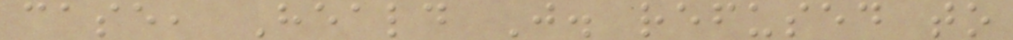case, Heald J. refused to
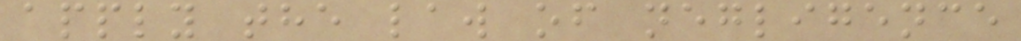apply the law of negligence
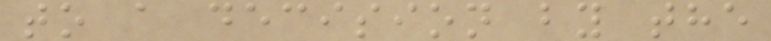to a decision by the
